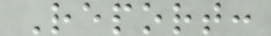Report:
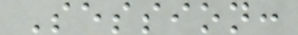Session:
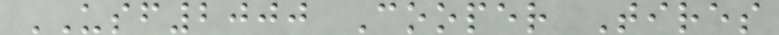USF2000 Cooper Tires
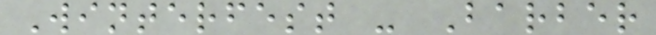Winterfest - Barber
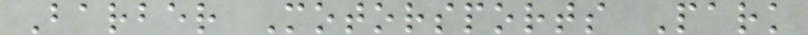Barber Motorsports Park
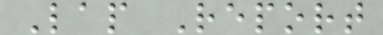Lap Report
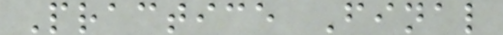Practice Final
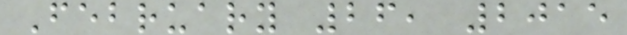February 26, 2015
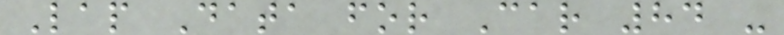Lap Data for Car 84 -
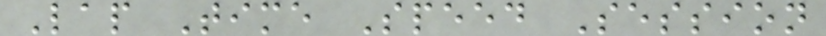Lap Time Speed Session
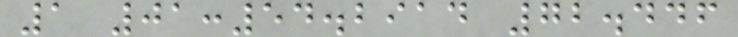1 01:54.2914 72.446
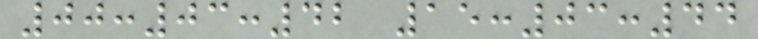00:03:42 15:03:44
